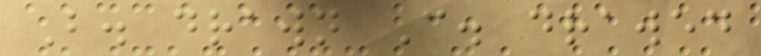B. drawn C. drawed
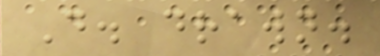D. drawn.
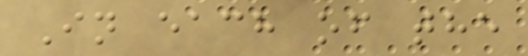In each of the
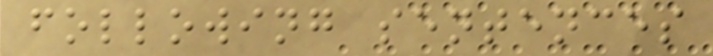following sentences
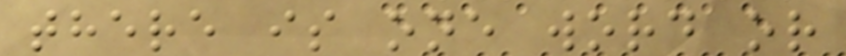there is one word or
